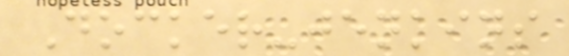Docker-jenkins
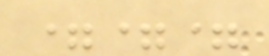===
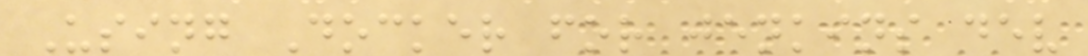Using Docker for jenkins dev
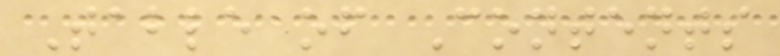Table of Contents
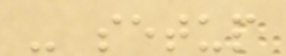- setup
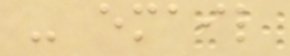- email
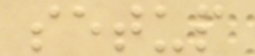setup
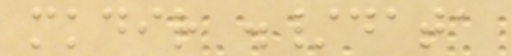mkdir ./data
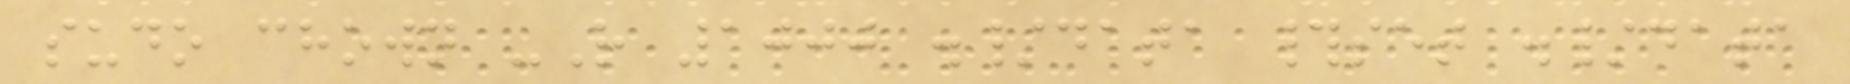sudo chown -R 1000 ./data #set ./data
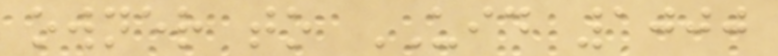owner to UID 1000
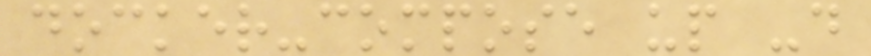docker-compose up -d
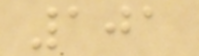101
